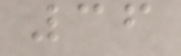36
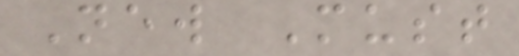New Must
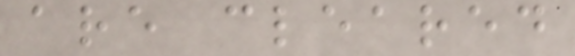are cleared
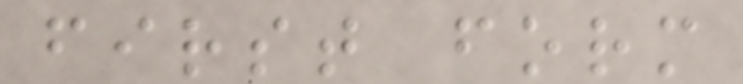first form
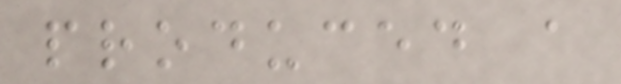produced a
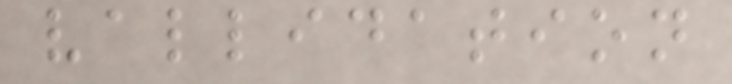vallidation
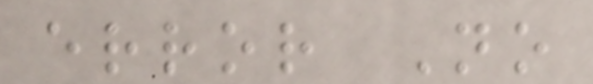error No
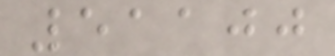51100
